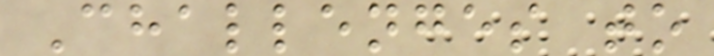Challenges to
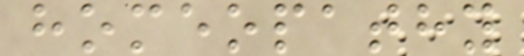homeopathy
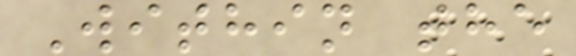Within the
